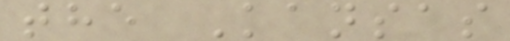the Kansas
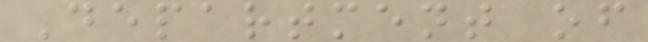Department of
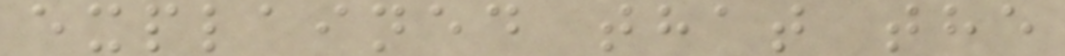explained that the
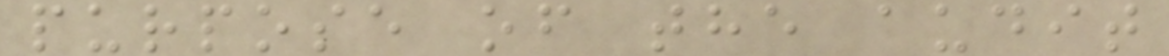purpose of the audit
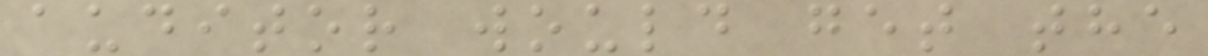auditor would get the
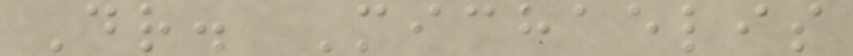Dr. Michaelis
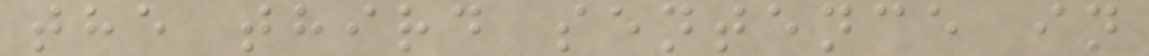the third sentence in
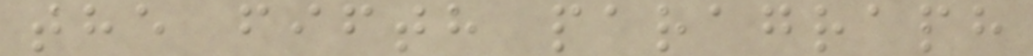the fifth paragraph
